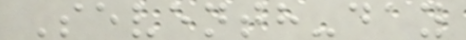Seventh-day
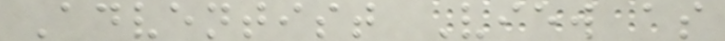Adventist View as
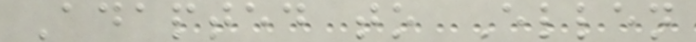Adapted to Ellen
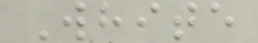White
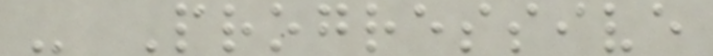- Progressive
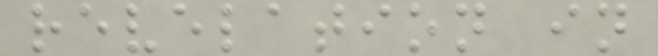revelation in
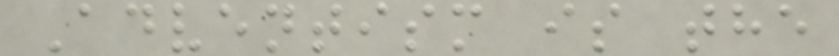Adventism is the
